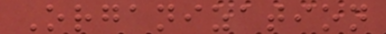Organization
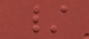/
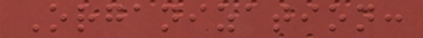Organization:
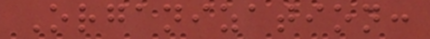Organization:
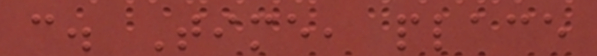c. Time, place
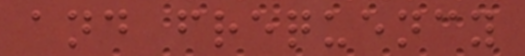and frequency
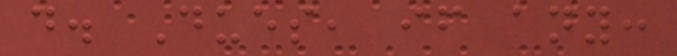d. Dues, if any:
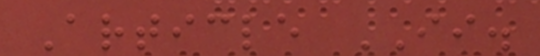Article II.
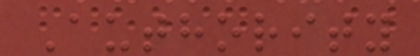Authority
